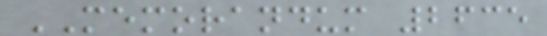MEMORANDUM 2635
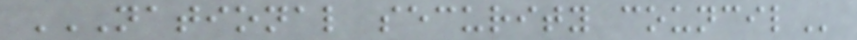NATIONAL SECURITY COUNCIL
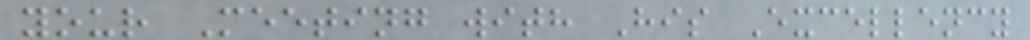your Meeting with His Excellency
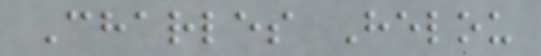Charles Helou
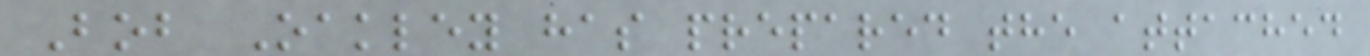Bob Oakley has prepared the attached
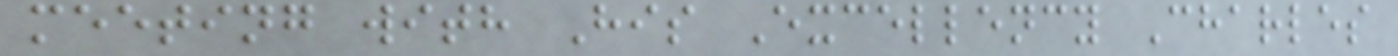meeting with His Excellency Charles
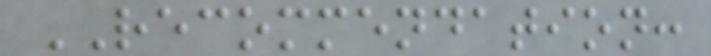RECOMMENDATION:
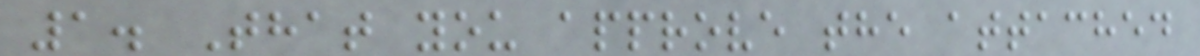1. That you approve the attached
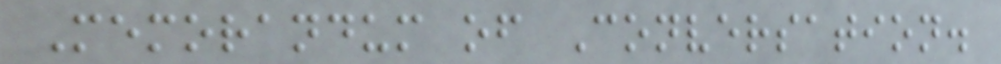Memorandum of Conversation.
